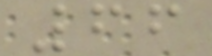66
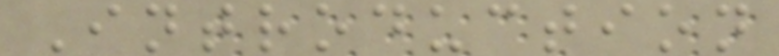Introduction
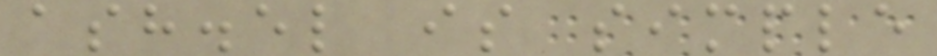ash.el is simple
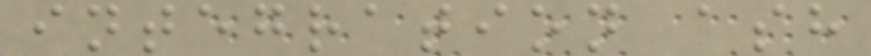integration ash
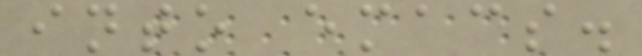into emacs.
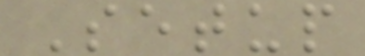Setup
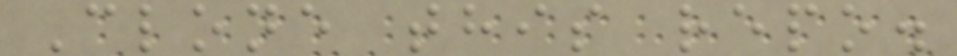Clone this repo.
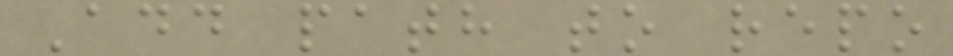Add path to repo
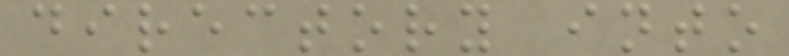directory into
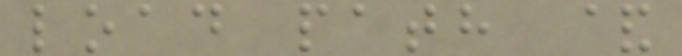load path &
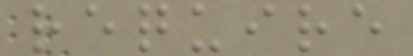require
